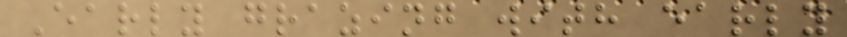Early grazing with early
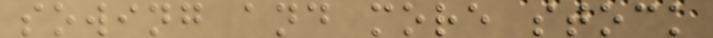sowing and more stock
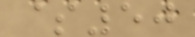$50
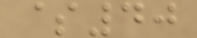$40
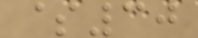$30
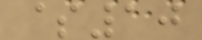$10
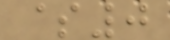$0
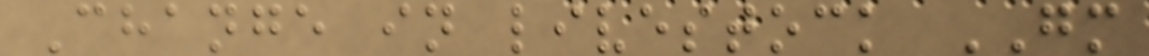Change in livestock GM
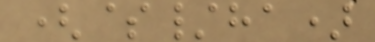($/ha)
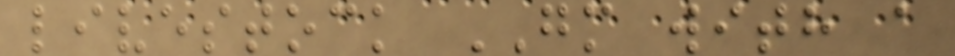livestock GM with a
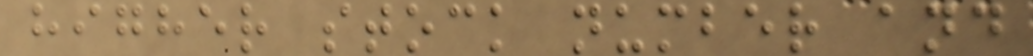higher stock number and
